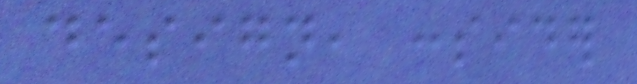design, consider
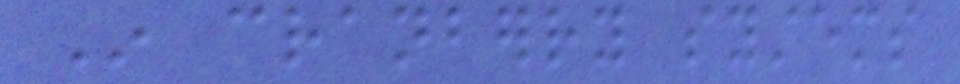In cranberry systems
